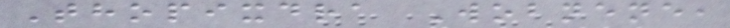Thopixdra Wobnene,
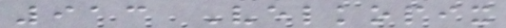913 Velkopix
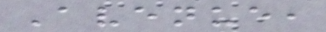Avenue,
